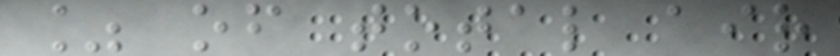% of total air
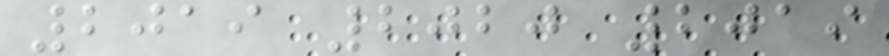2019 2020 2019
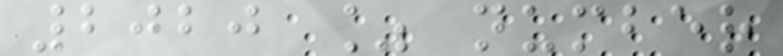2020 % number
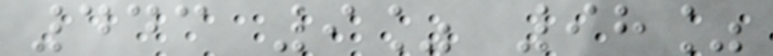443 9% 98%
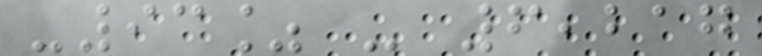-93% - 6,217
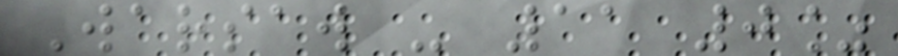Warsaw - 11 0%
